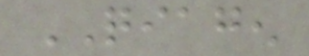QIAGEN
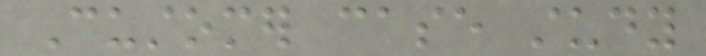Customer case study
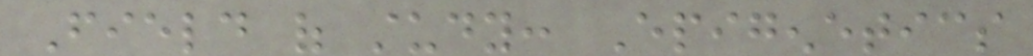Field of study: Epigenetics
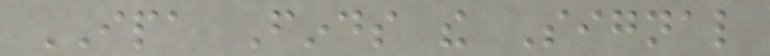IPA Finds the Signal
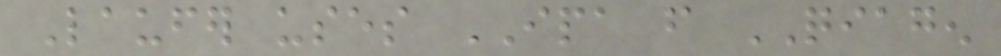Laufer uses IPA from QIAGEN
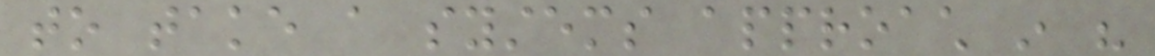to take a systems approach in his
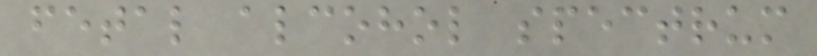fetal alcohol spectrum
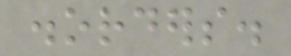disorders.
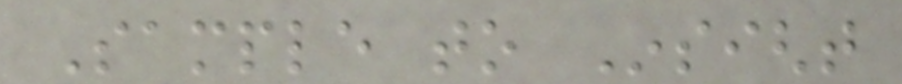Sample to Insight
